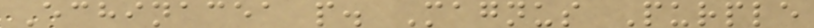Echinacea p. Magnus Purple
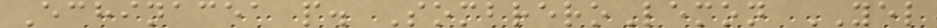Echinacea p. SombreroLemon YEL
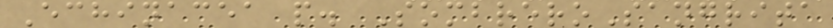Echinacea p. SombreroSangrita
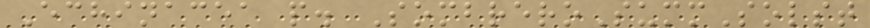Echinacea p. SombreroSummSolst
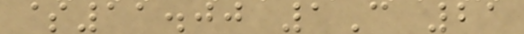$11.00 1C 21
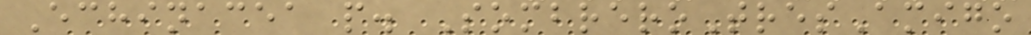Echinacea p. SombreroTresAmigo
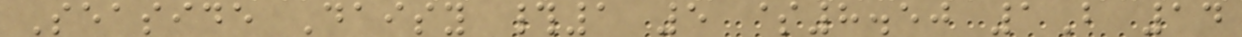Seaside Daisy #1 5 $8.50 1B 14
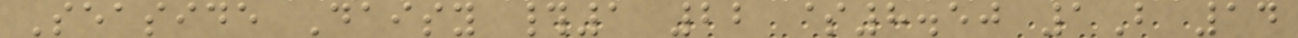Seaside Daisy #1 22 $8.50 1B 14
